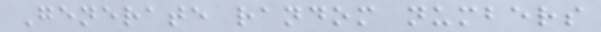Generate random numbers
